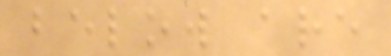below are
